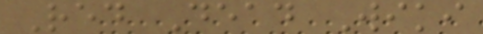Red Dead Wiki
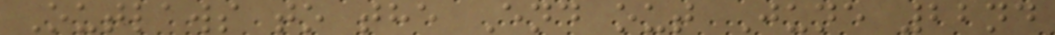Outlaws to the End out June 22nd
